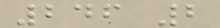246 2
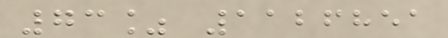73% 1126851
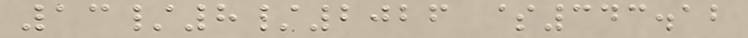13/8/2026 $343.12
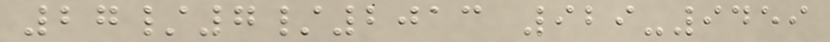27/7/2013 929-9459
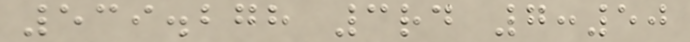539.278 3rd 7:50
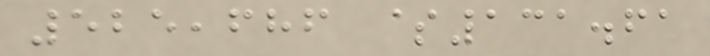525,686 $131.61
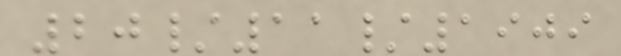20/11/1909
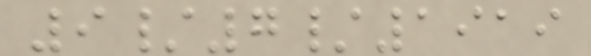9/7/1919
